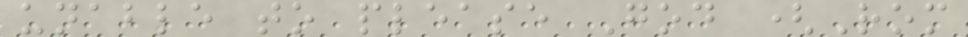unable to please God (Rom
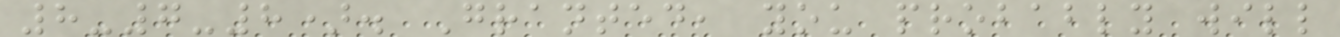8-7-8). Granted, you probably will
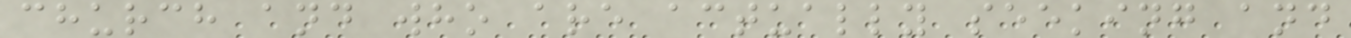church and who are actually seeking and
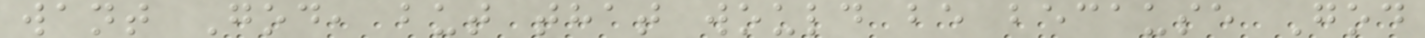want God, but that would be because God
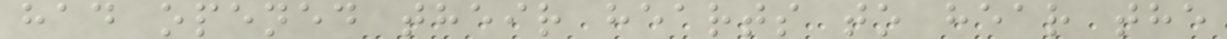had opened their hearts to hear the
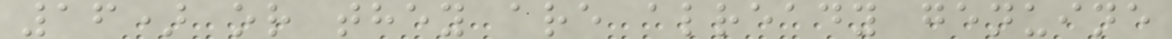16) or they are already genuine
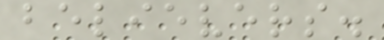believers.
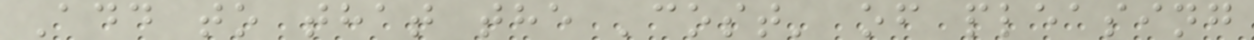Add to that the 'cost' of pleasing
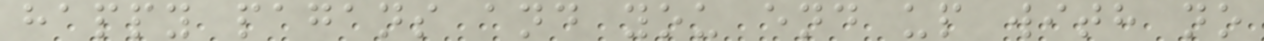happy pagans and you end up with no
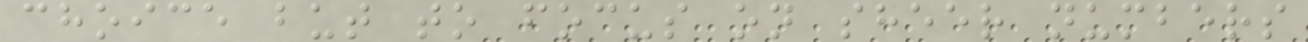choice but to focus on sheer numbers
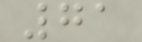71
